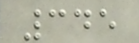345
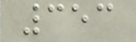353
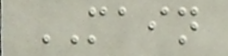MAIN
